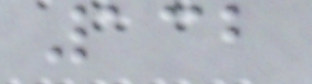132
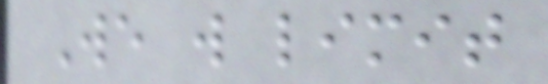We will limit
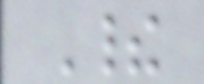Their
